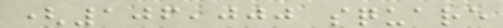(106,000 square
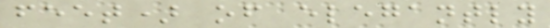feet) of elegantly
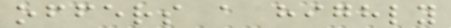offers a highly
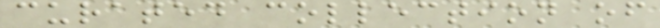curated collection of
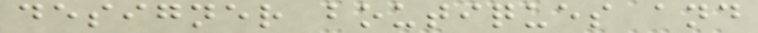designer boutiques and
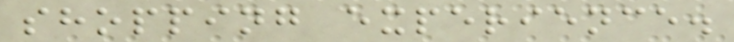shopping experience.
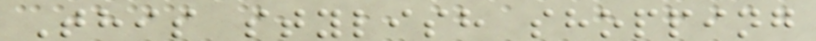This stylish shopping
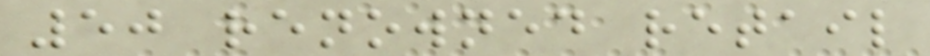50 renowned retail
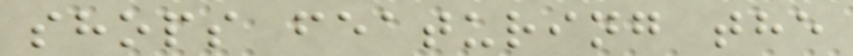shops featuring the
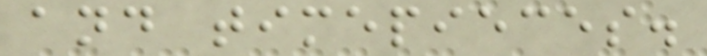and timepieces.
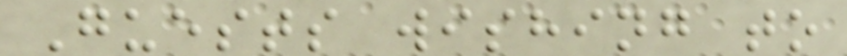Guests wishing to
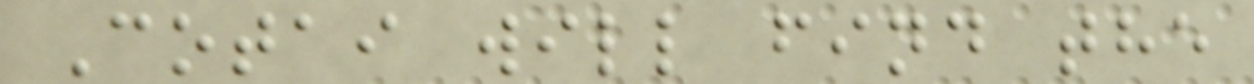Cotai will find the
